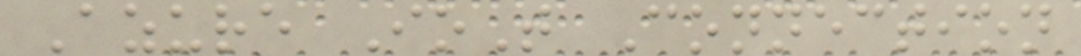Azure IoT Connection
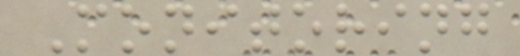Monitoring
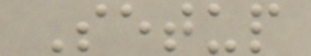Setup
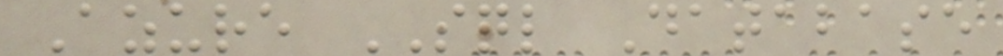Azure SQL Database
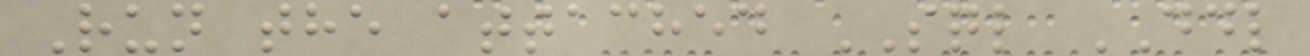Run the attached SQL DDL
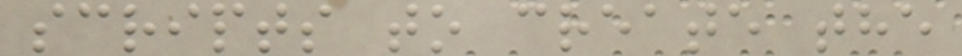scripts to create the
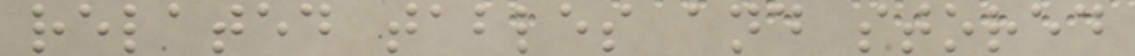related tables and stored
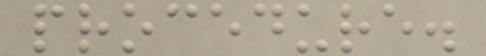procedure.
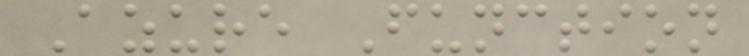Azure Function
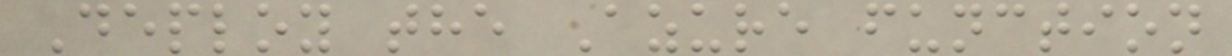Deploy the Azure function
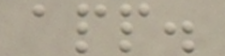app.
